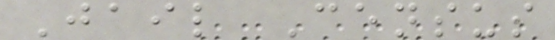Jail Census
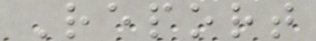Report
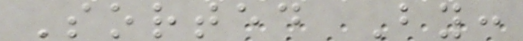Sorted By:
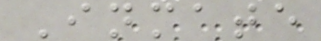Inmate
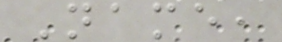Name,
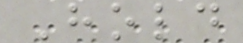Hold
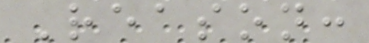Reason:
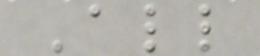All
